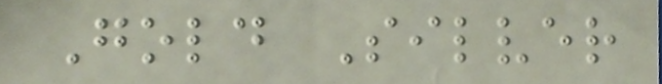Gold Silver
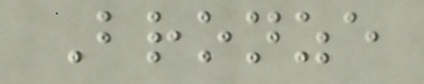Bronze
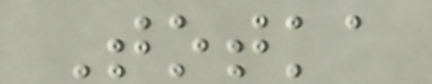Totka
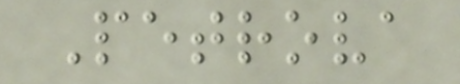Petrova
